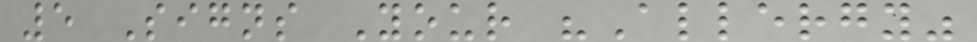5 Signs Your "Allergy"
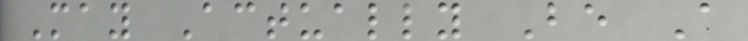May Actually Be A
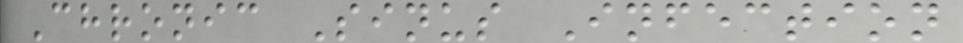Chronic Sinus Infection
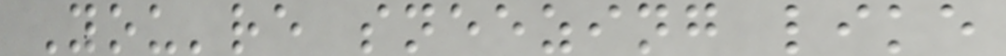You're sneezing like
